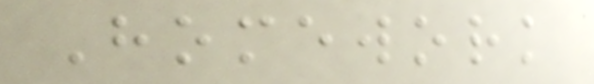Homework
